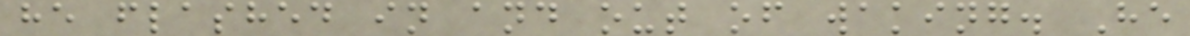he flashed in and out of waking. He
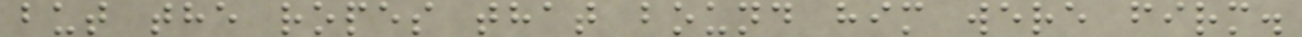but the ropes that bound him were firm.
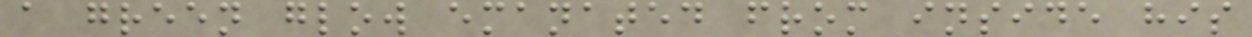a green glow emanated from inside his
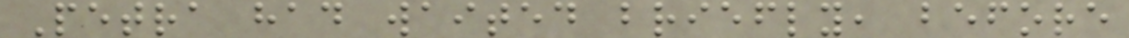Petra had waited briefly, before
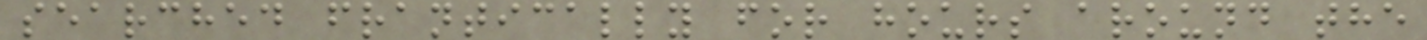searched frantically for hours around the
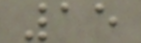15
